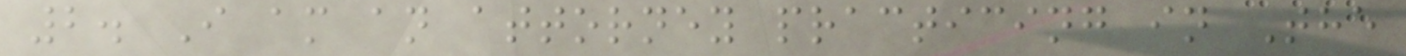2. I am an attorney practicing in The
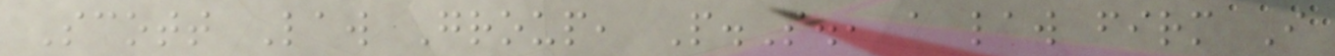Scott Law Group, P.S., a law firm I
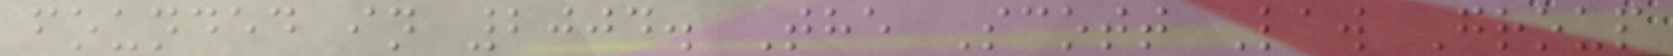founded in 2004. The Scott Law Group
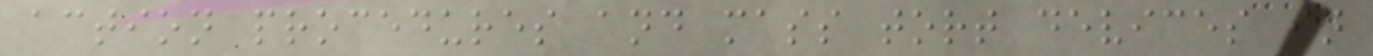action procedures and mass tort devices in
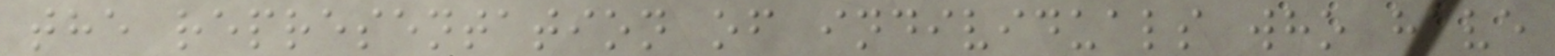the representation of individuals who have
